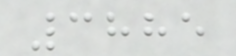3885
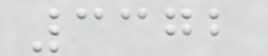3372
